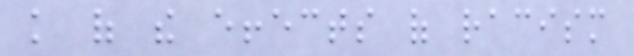knowledge of the effects of racism
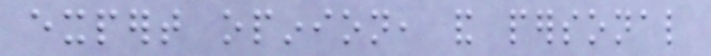expert opinion, and personal
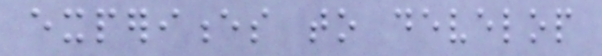experiences to develop
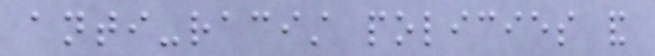anti-racist policies and
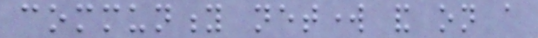community network and on a
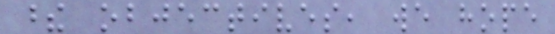these objectives, we hope
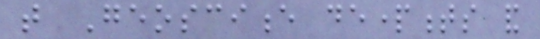that Geoscience departments and
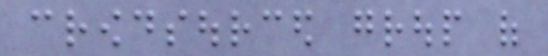crowdsourced group of
